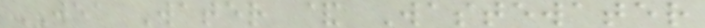JEA Water & Wastewater
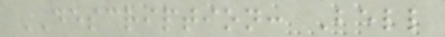DESCRIPTION: Bell
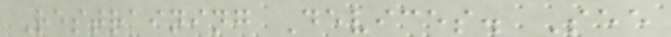Restraining Devices. See
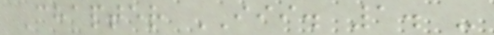Chapter III. 1. -
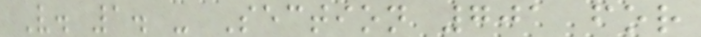V. 1. - Section 701 for
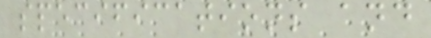specifications and
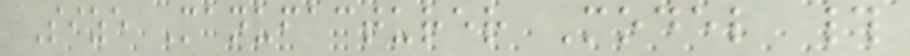Size Manufacturer Model #
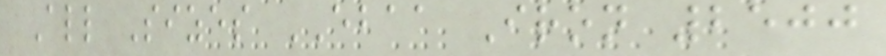All Sizes EBAA Iron 2500
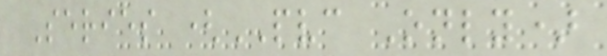Series (PVC Only)
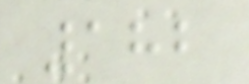182
